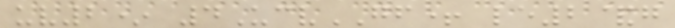uv2* 4UcvGF+ le2&g
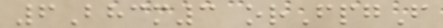6Bhcm3 orFpgF
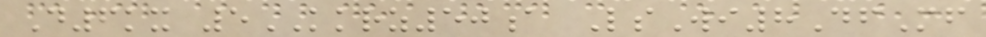D6kx 5KKRZ50a LsWi8DfMf
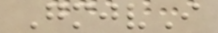GmjvI
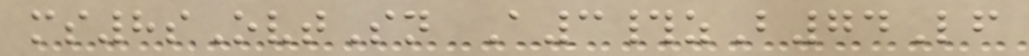ms8sOvtSn A3#zB74Lf
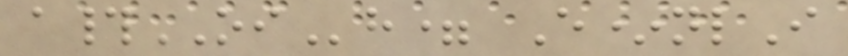a#OIh= E*nlI
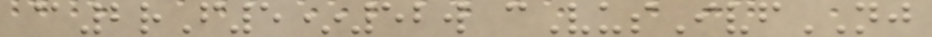@2rF5*52w cVusIvfNJ
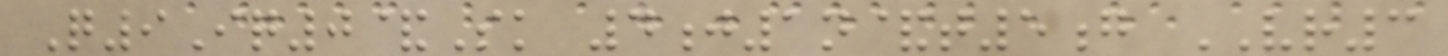Q9Iq0&Sk 4j1n&t5g VR3
